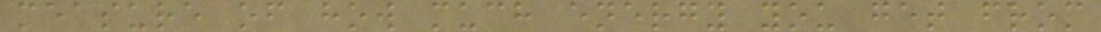measure of how much energy you get from
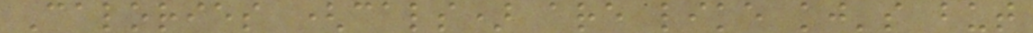Calories (cals) are like kj's but
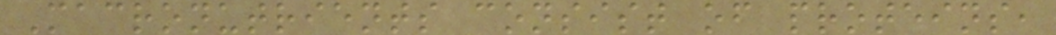Macronutrients consist of proteins,
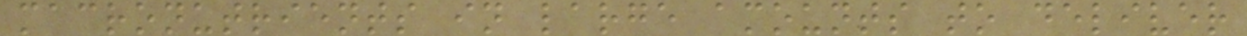macronutrients in large amounts to deliver
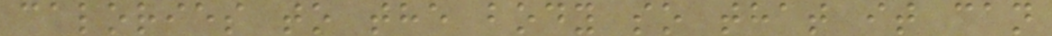calories to the body so that it can
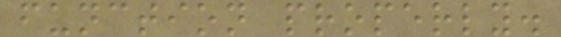function properly.
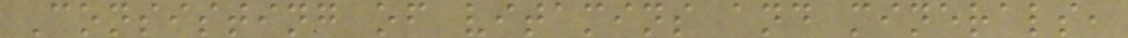Consisting of vitamins and minerals,
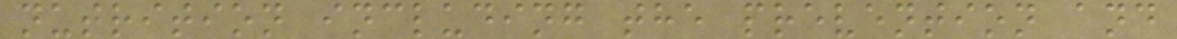nutrition including the prevention and
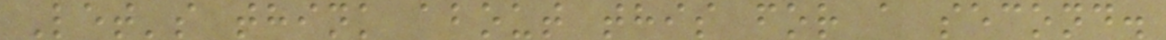Let's think about this for a second.
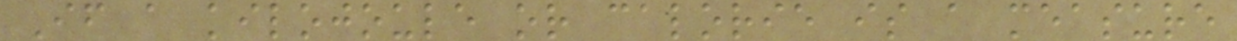If a kilojoule or calorie is a measure
